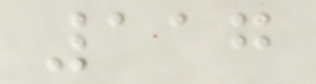117
